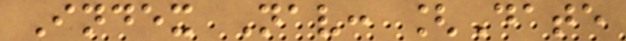Index Nav: [Date
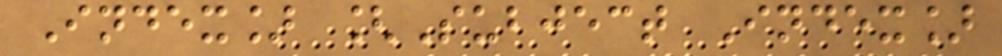Index] [Subject Index]
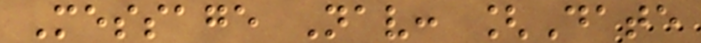Message Nav: [Date
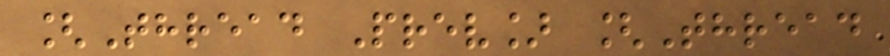[Thread Prev] [Thread
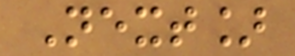Next]
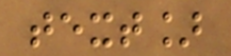text]
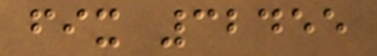fix 32455
